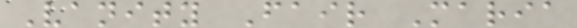Vanity Fair Maria
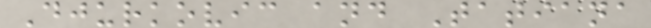Djurkovic and Tatiana
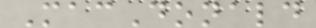MacDonald
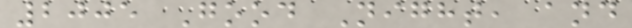2005 Good Night, and
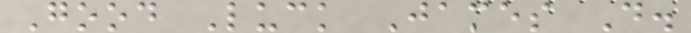Good Luck James D.
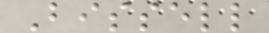Bissell
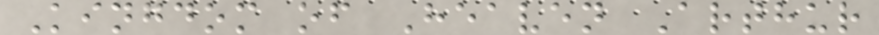Kingdom of Heaven Arthur
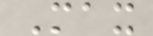Max
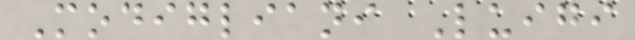Modigliani Luigi
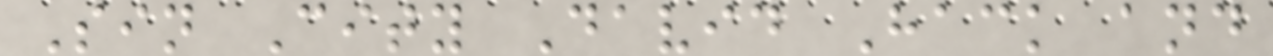Sin City David Hack and
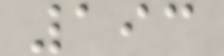193
